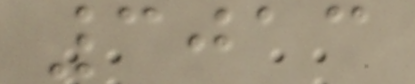3013
